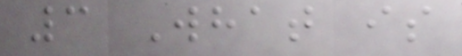3 What is
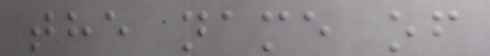the name of
